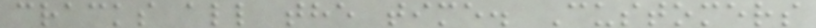cracks all the time. Customers
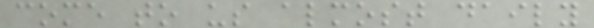come to us almost daily
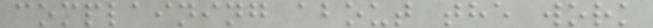complaining about the work
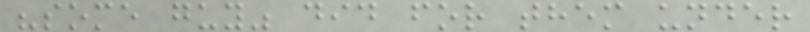"some guy" did for them under
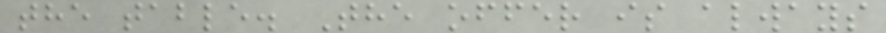the table. The offer is always
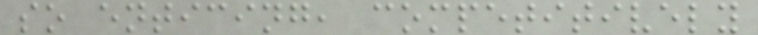so enticing, competitively
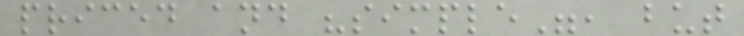priced and "simple", but
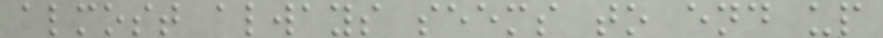almost always seems to end up
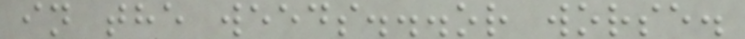in the weeds...or worse.
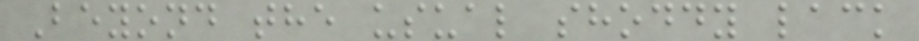Beyond the usual shoddy lack
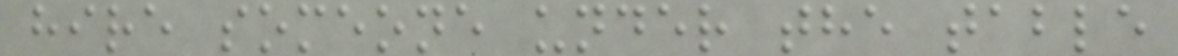hire someone under the table
